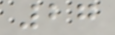27
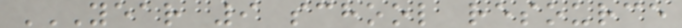YEAR 9 SCHOOL RESOURCE
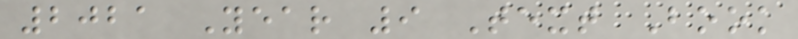2021 Year 9 Text Book
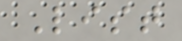List
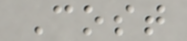Cost
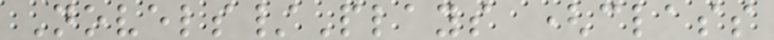Novels/Plays (class
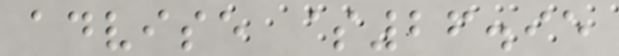advise $26.95
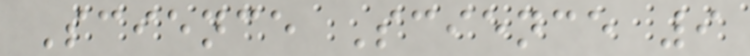Science Science 9
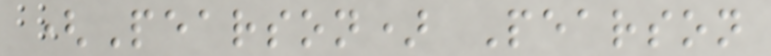(Pearson) Pearson
